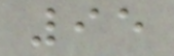95
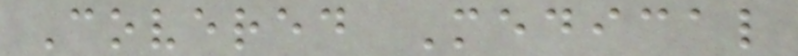Covered Medical
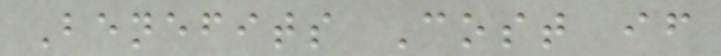Benefits Cost if
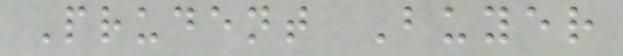Prudent Buyer
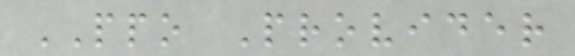PPO Provider
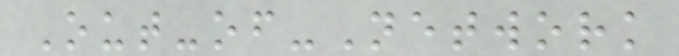Out-of-Network
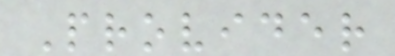Provider
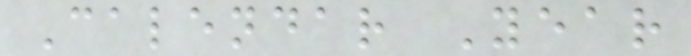Calendar Year
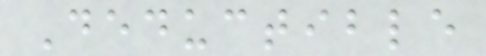Deductible
